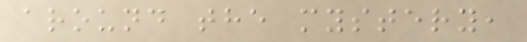around the mystery,
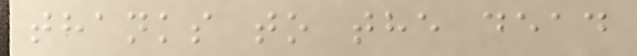thanks to the dead
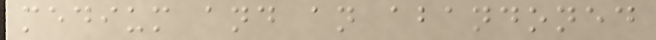medium and an abandoned
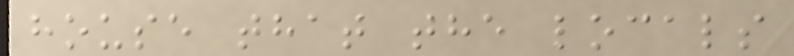house that the locals
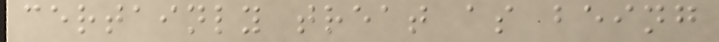certainly treat as being
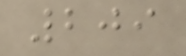209
